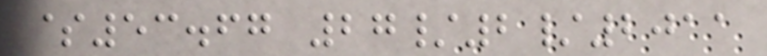$53.67 27/2/2011
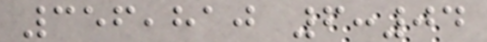356,810 6:04
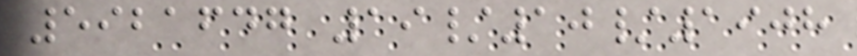5921647 19/10/1908
